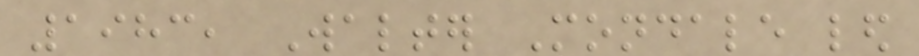1983, Walter Mondale led
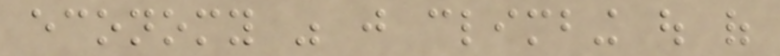economy was just climbing out of
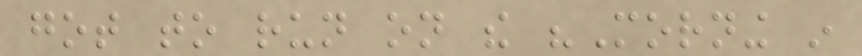got to run on the "Morning in
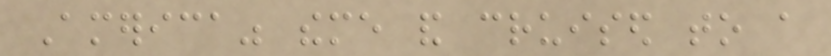America" theme and cruised to a
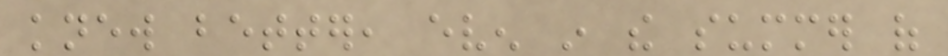knew better, even in the summer of
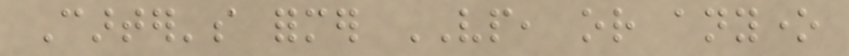Carter's former VP, or anyone
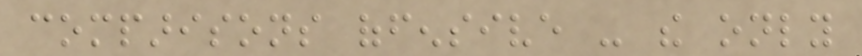comparisons offensive - the only
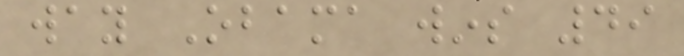way Obama wins 49
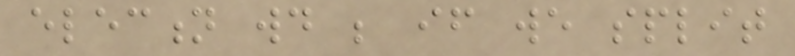election would be if we split
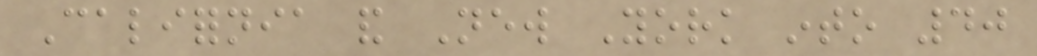California and New York into 40
